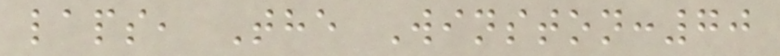laps, The Winston:70
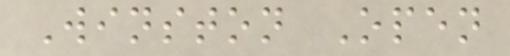Winston Open
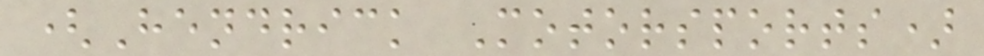(Hendrick Motorsports)
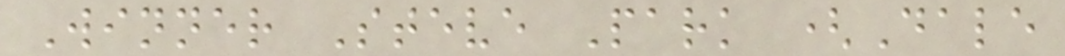Winner Steve Park (Dale
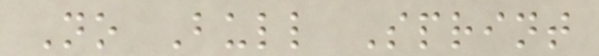No Bull Sprint
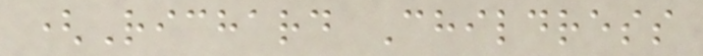(Richard Childress
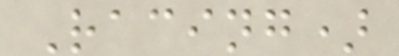Racing)
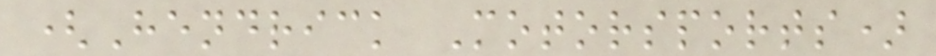(Hendrick Motorsports)
